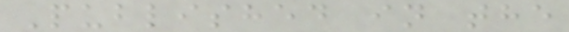Published in the
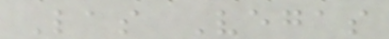Las Vegas
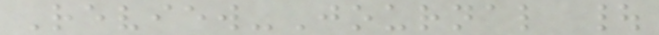Review-Journal |
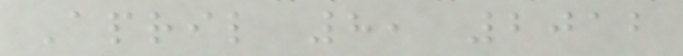April 8, 2012
